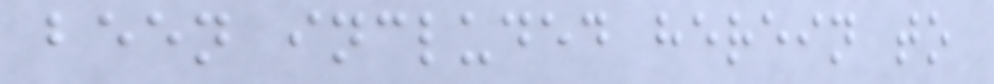been included herein to
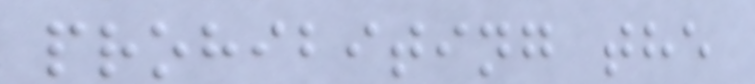prohibiting the
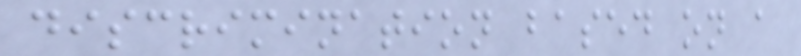discrimination based on a
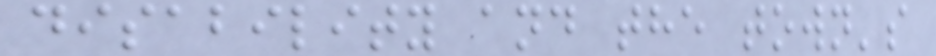disability and the town's
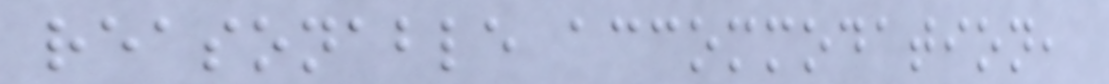reasonable accommodation,
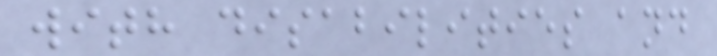with disabilities and
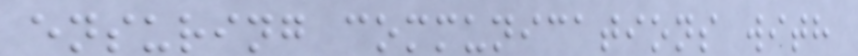ensuring communications with
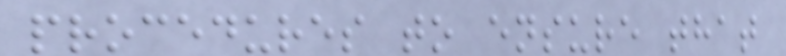procedures to ensure that
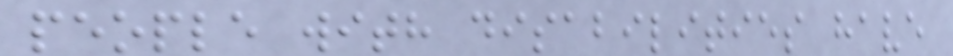people with disabilities have
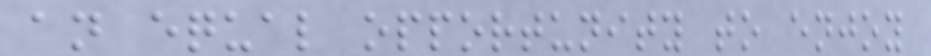an equal opportunity to enjoy
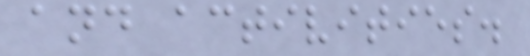and activities.
